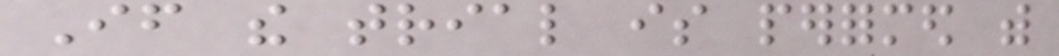If the trial is performed with
